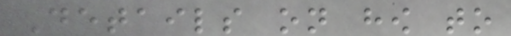Details on how to
